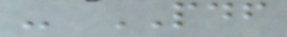- PDF
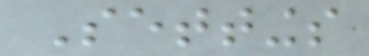Settings
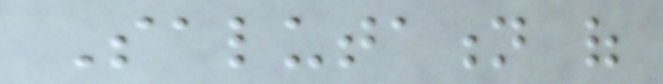Salutation of
